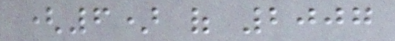(6) of 2007
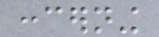concerning
